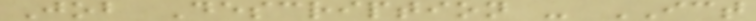Job Description - ICT
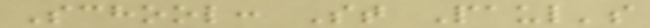School: St Paul's
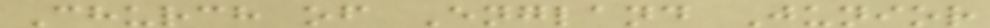Church of England Junior
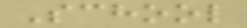School
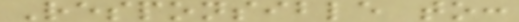Responsible to:
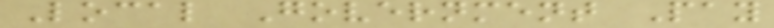Local Government Pay
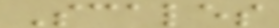Scales
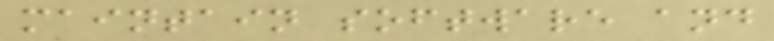maintain software and
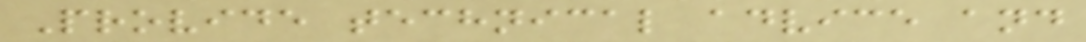Provide technical advice and
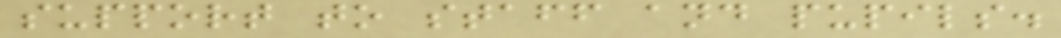support to staff and pupils.
